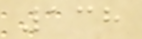138
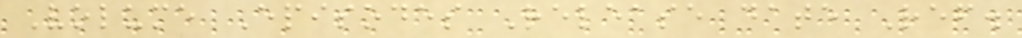Volume Episodes Release date Ref.
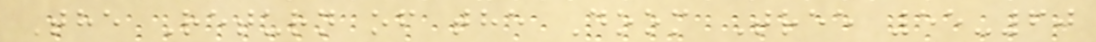The Return of the Doom Tree 55-60
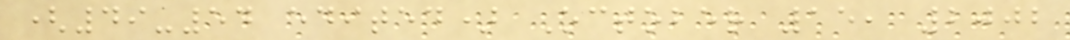(49-54 edited) October 15, 2002
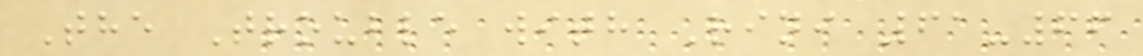The Trouble with Rini 61-66
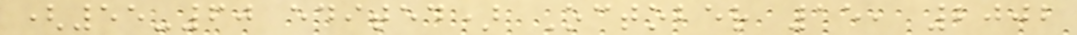(55-60 edited) October 15, 2002
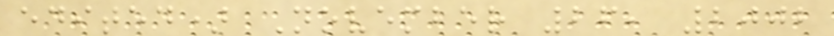edited) November 26, 2002
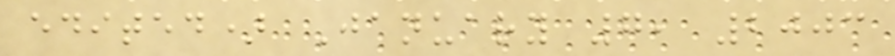edited) January 7, 2003
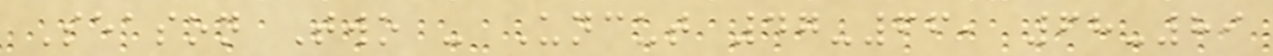Season Two - Uncut 47-66, 68-89
